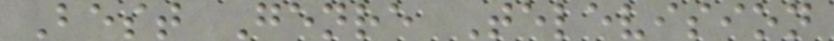Best Genre Television
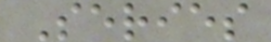Series
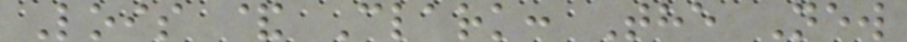Lois & Clark: The New
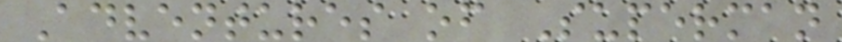Adventures of Superman
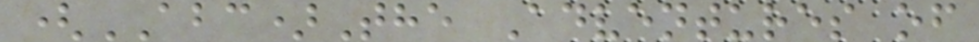(ABC)The Adventures of
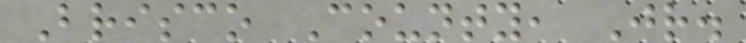Brisco County, Jr.
